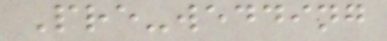Pre-wedding
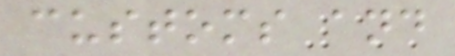customs and
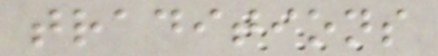traditions
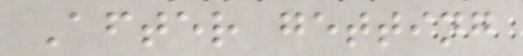After getting
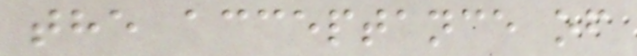the acceptance of
